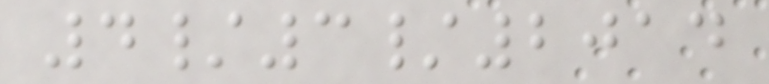4/3/2014
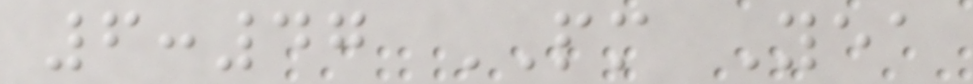6:47 PM Yea
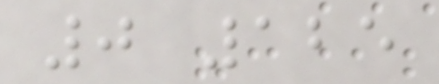0 125
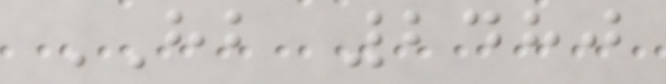HB 2480
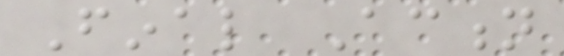Final Action
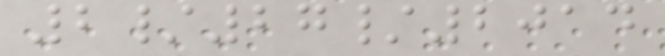2/27/2014
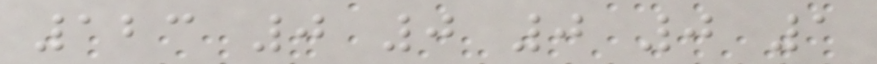123 0 0 0 0 1
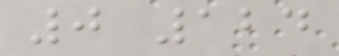0 124
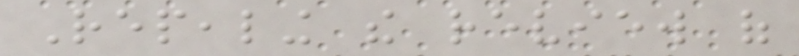Repealing the review of
